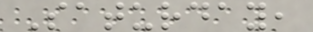Saturday,
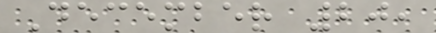December 20,
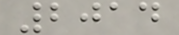2014
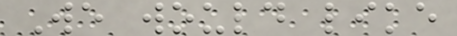We would like
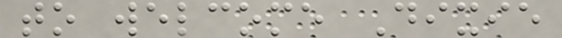to welcome Dixie
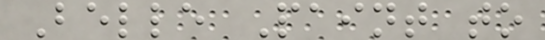Belle Paint to
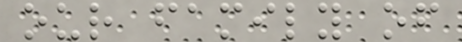our family of
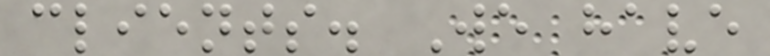clients. We have
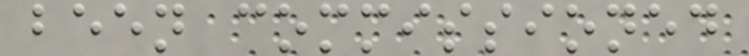been commissioned
